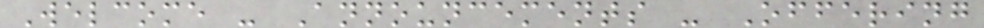Welcome - Announcements - Offering
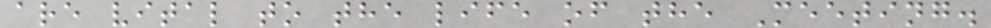are vital to the life of the Meeting.
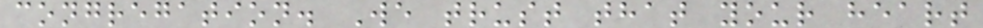congregation. We trust that your heart
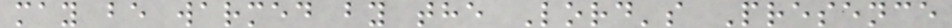may be warmed by the Lord's Presence
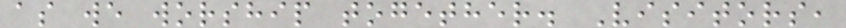as we worship together. Visitors,
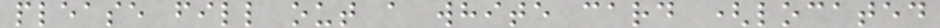please fill out a white card (located
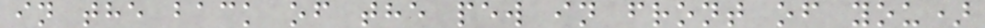in the back of the pew in front of you)
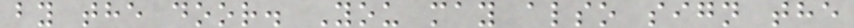by the door. You may also sign the
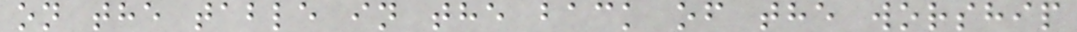on the table in the back of the worship
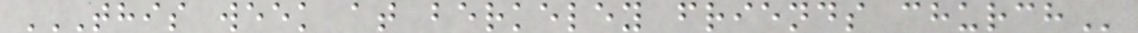THIS WEEK AT BERKELEY FRIENDS CHURCH
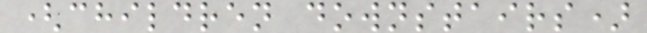(children downstairs)
